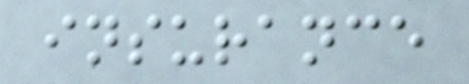insurance
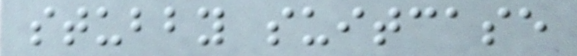stubby suitcase
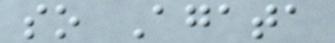so Agata
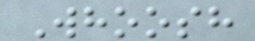Whoosh
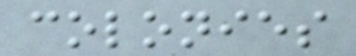colonies
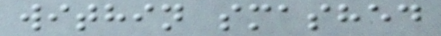within smashed
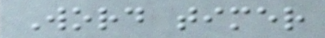Word timer
